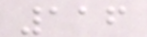116
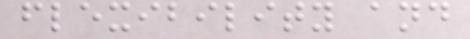flexibility and
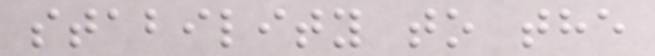stability to the
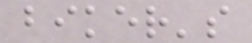biker's
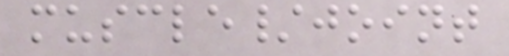muscle/joint
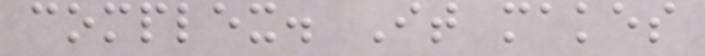complex. It makes
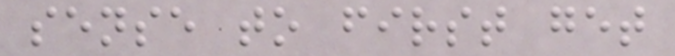sense to first get
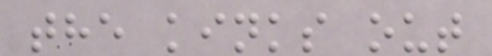the kinks out
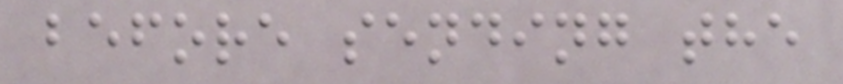before sending the
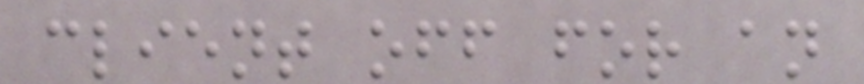client off for an
